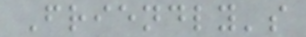Friendly's
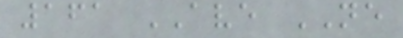161 AVE NE
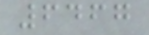6467
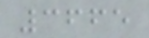3665
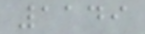1149
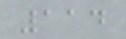114
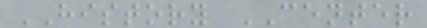HISTORY CENTER
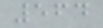564
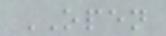OPEN
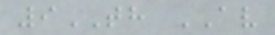9TH AV
